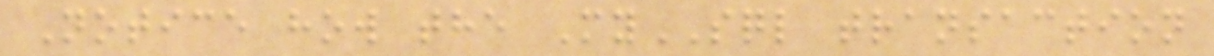Notice how the MySQL transaction
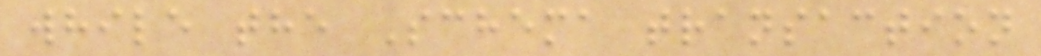while the Schema transaction
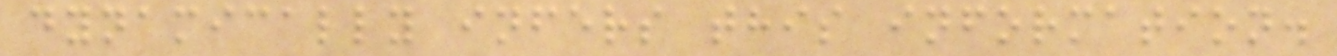dynamically infers this information.
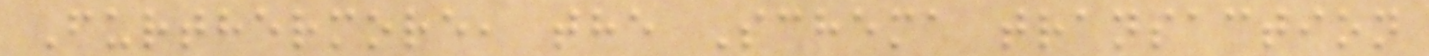Furthermore, the Schema transaction
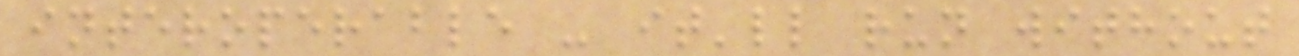interoperable - it'll run without
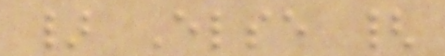} Else {
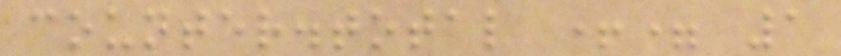counter.total += 1
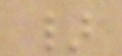}
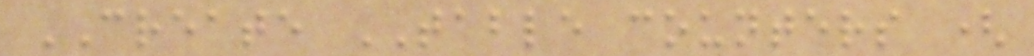CREATE TABLE counters (
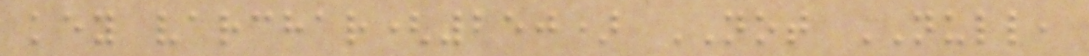key varchar(250) NOT NULL,
